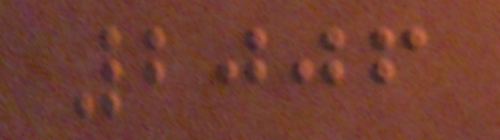2006
